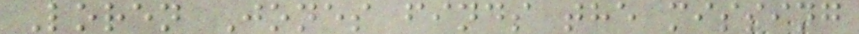Loren Jones finds the missing
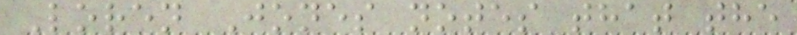Loren Jones notes that the
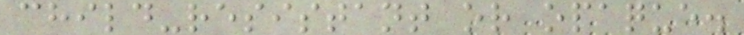child-resistant or opaque.
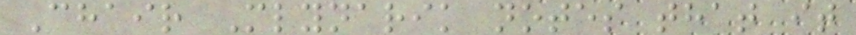Chair Mlynarik notes that it
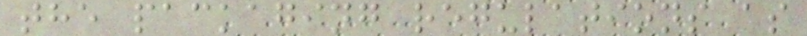the packaging regulations as
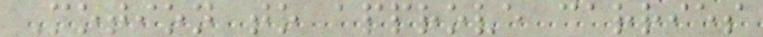Motion to approve carries
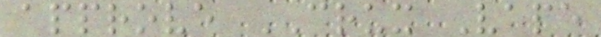approve CRUX Vape
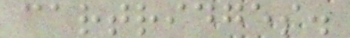cartridges.
